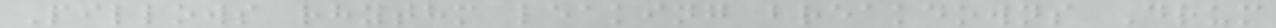Pillows rhythm leaking breakdowns Drum
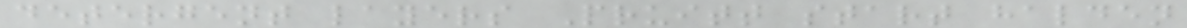detergent layers Pruitt start halden
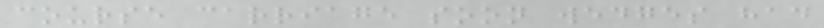course carriage soon wedges had
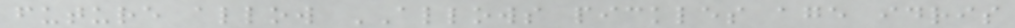future allow ALLOWS pickles age idris
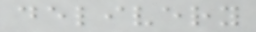delivery
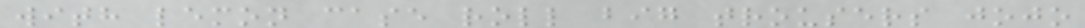with lemon case roll big trousers jojo
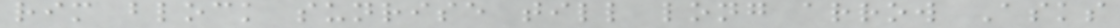rim block sunrise till long arrow Asks
